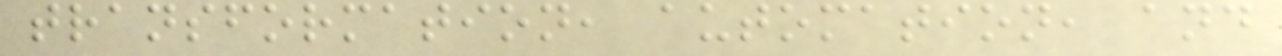transformation, automation, and
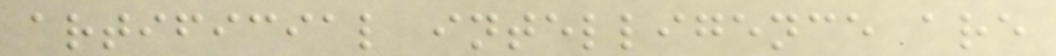artificial intelligence are
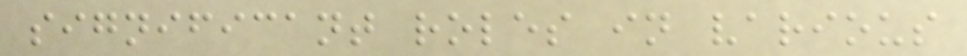significant roles in various
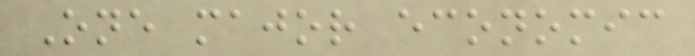One major economic
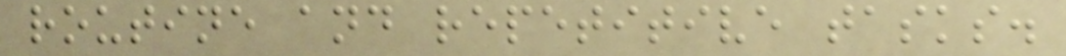routine and repetitive tasks.
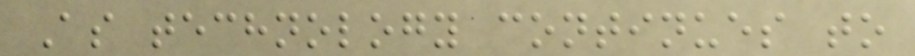As technology continues to
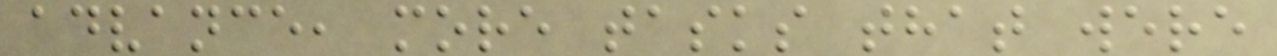advance, more tasks that were
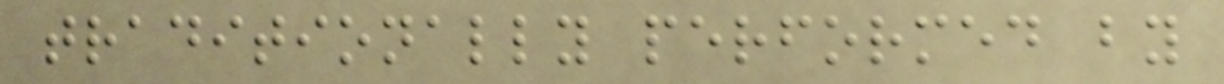traditionally performed by
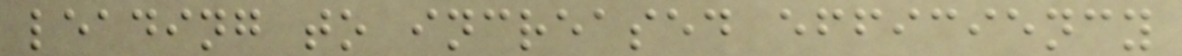leading to increased efficiency
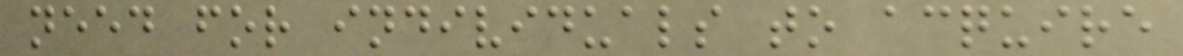need for individuals to acquire
